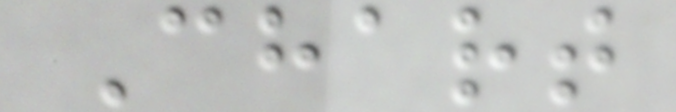Chart
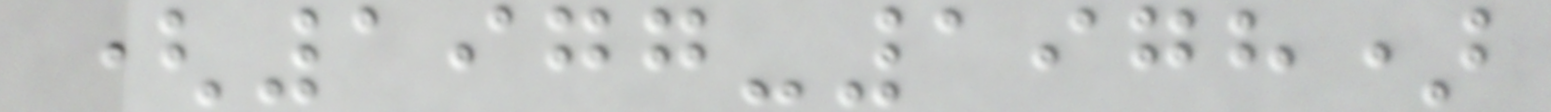(1977-1978)
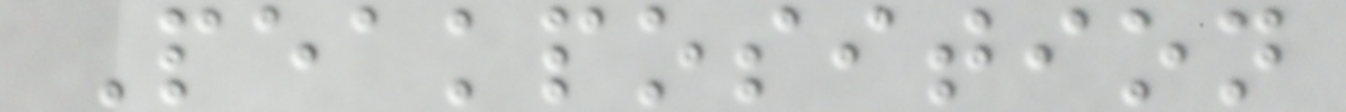Peakposition
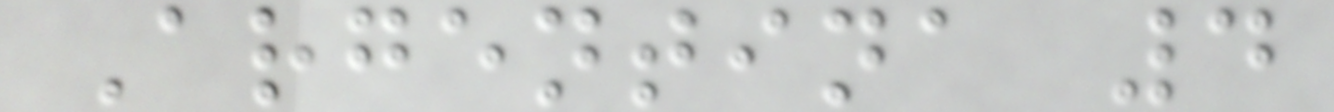Argentina 4
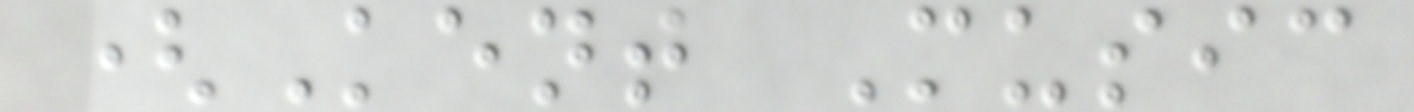(Kent Music
